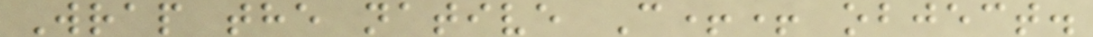Wrap the native C++ object.
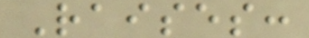Raises:
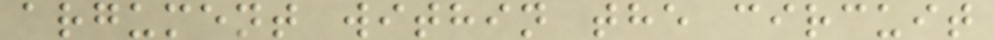argument within the circuit
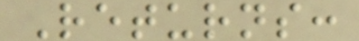Returns:
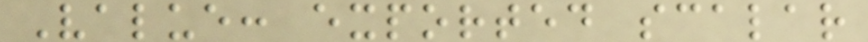Value: exported scalar
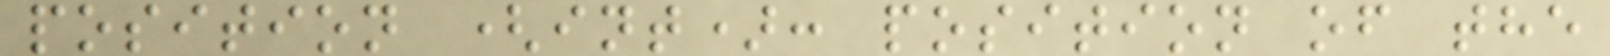position (int): position of the
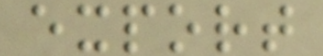export
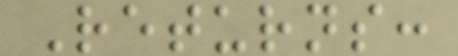Returns:
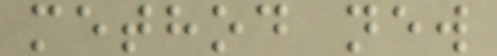method new
